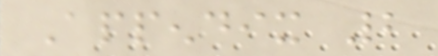Appendix 2
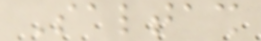Saltash
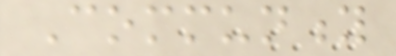Community
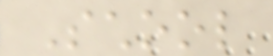School
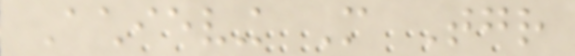Achieving More Together
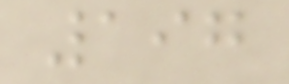197
